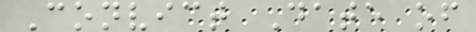Convict Date of
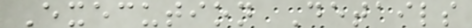Execution Details
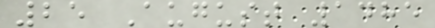25 August 1485
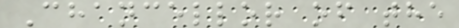Chancellor of the
